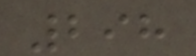298
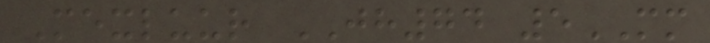Mexluur JH74 5MM
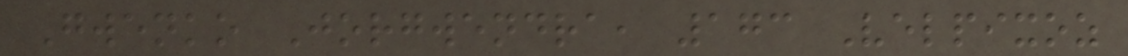Gwenko Jorgwendra, 173 Velpixoz
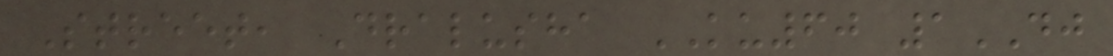Street, Dralusha KU60 1DJ
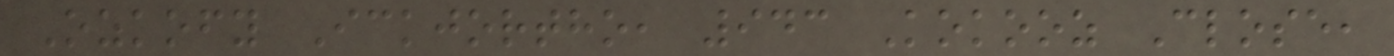Ozkofy Ickjortho, 943 Kokooz Close,
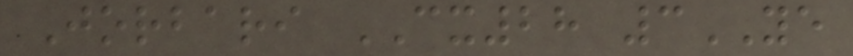Jorbari CX28 3YE
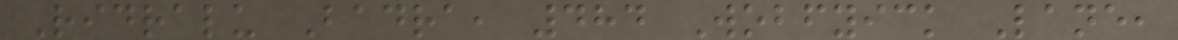Ridralu Badra, 484 Wobfyick Lane,
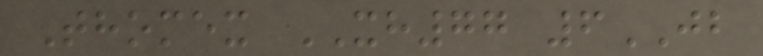Thomex XH77 6JB
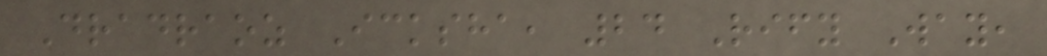Dradraoz Icksha, 24 Rify Way,
